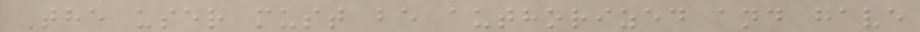The user must be authorized and have
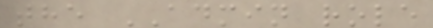the ADMIN role
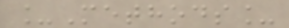_Methods_
